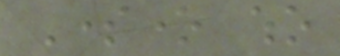Someone who
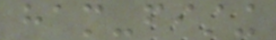ham-fisting
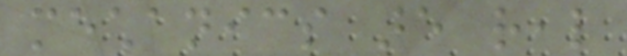mechanics are real
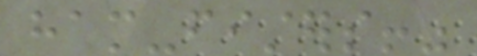ham-fisters!"
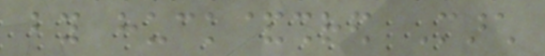by huck&shred March
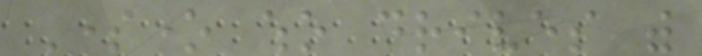Someone who drives with
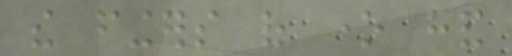the fingers of one hand
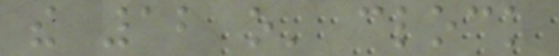the 12 o' clock
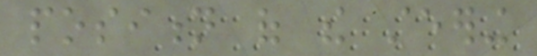position of the steering
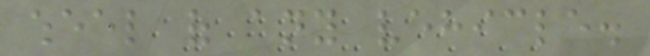wheel of any vehicle.
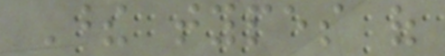These types of
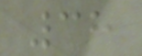38
